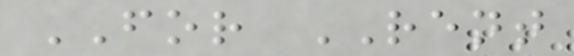FOR RENT
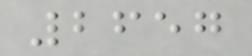2657
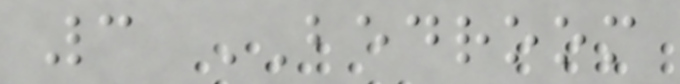3 BEDROOM
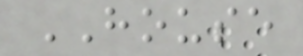HOUSE
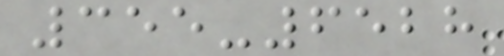355-6528
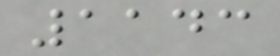1143
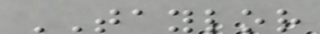TAYLOR
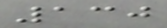130
